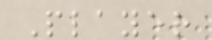Player
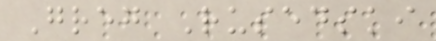Greg Rusedski
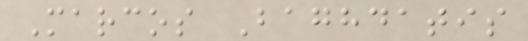Marcos Baghdatis
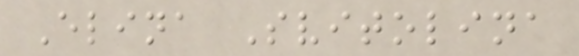Elina Svitolina
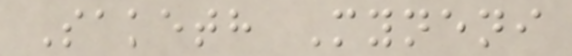Saketh Myneni
